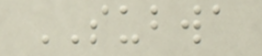SUBWA
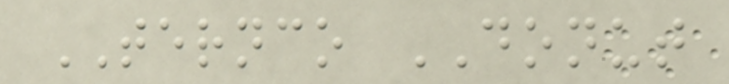TERNCO DONUT
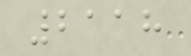2118
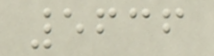5636
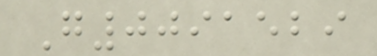G0091529
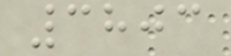3803
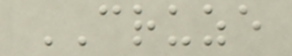CRUZE
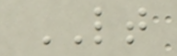LT
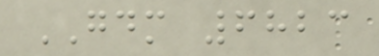GDM 6823
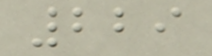229
